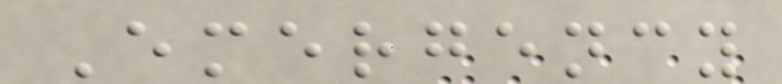Emergency
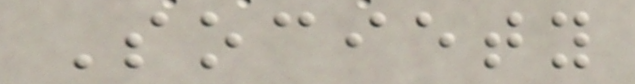Society
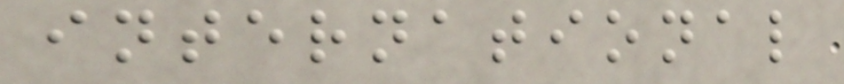international
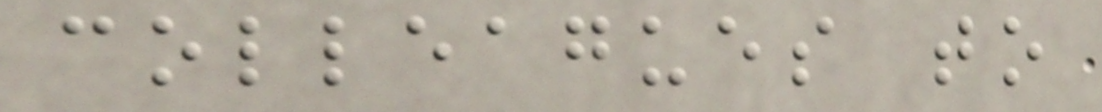colleagues to
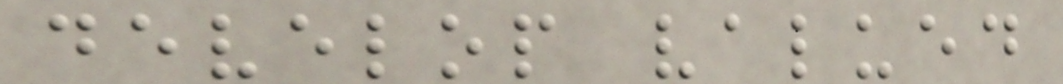develop valued
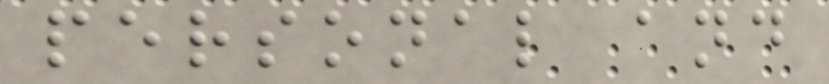personal and
